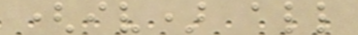(iv) all
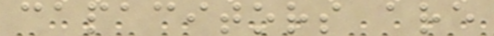capacitors are
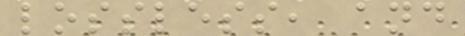lossless, and
